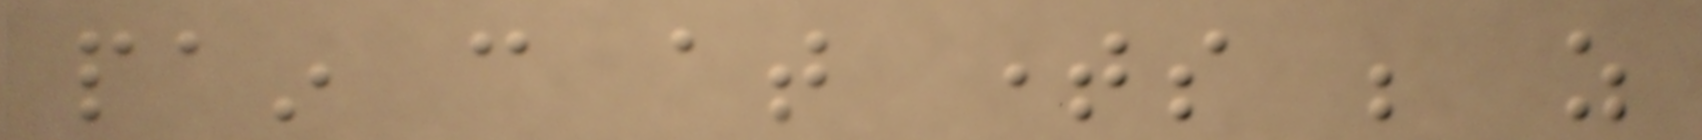pain can at times be as
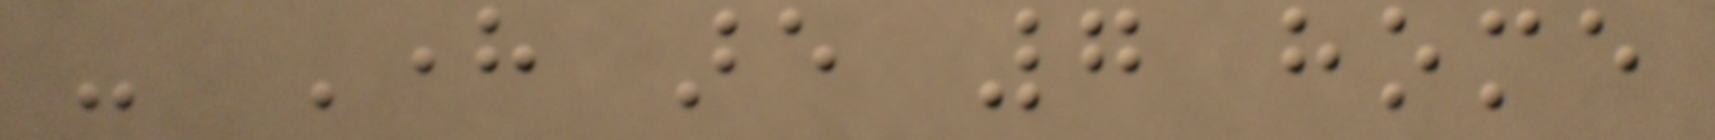- Here are 7 home
